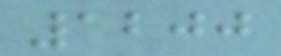1200
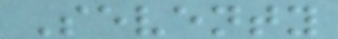Seventy
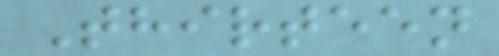Thirteen
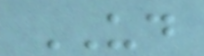UD
